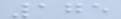175
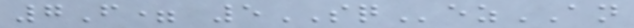7F= 5SQezAN
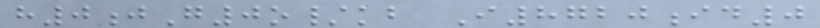h0jG0o/kb I8720id0
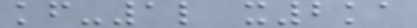kf-1l x2ka
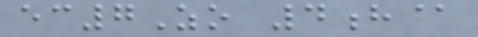ec7Zo 4h@
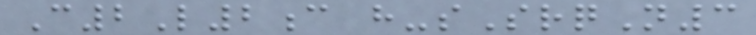C2L2c h-sSrqN3
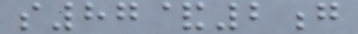s87&2g
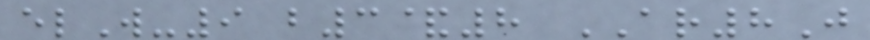elW-9 b3&8 AR8J
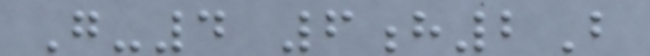G-4 6h2B
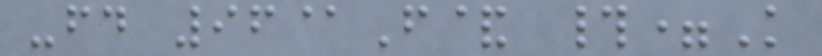-fd 96@F& #=K
